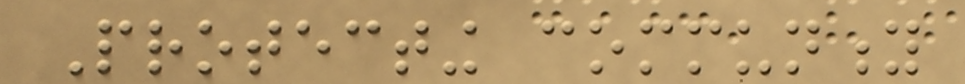Protecting community
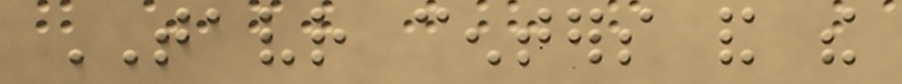TAVR centers and the
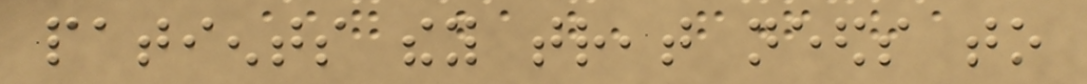patients they treat needs to
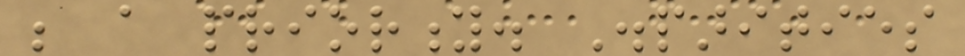be a priority. Disparities
